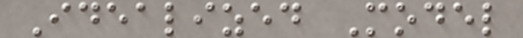Idealized Model
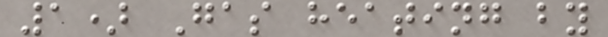1) Gas heating by
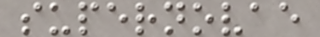supernovae
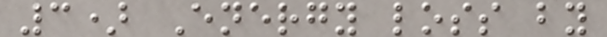3) Energy loss by
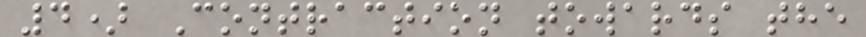4) Contraction towards the
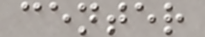center
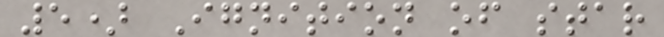5) Ignition of star
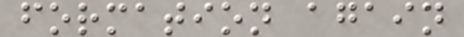formation again
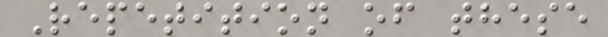Repetition of these
